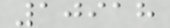10918
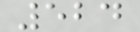524
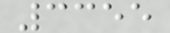3355
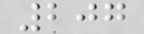207
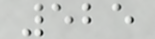525
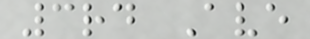3rd Ave
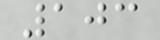103
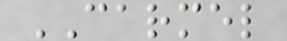CARMEL
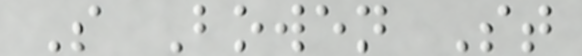S Bowen St
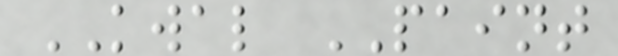KWAL PAINT
